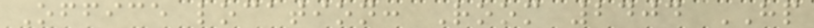Office location: Room 2404 HP
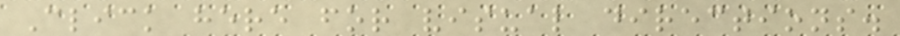Click here for visual directions.
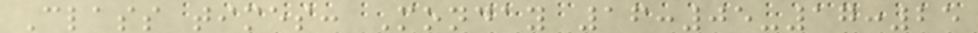Class times: Monday 16:05-17:25
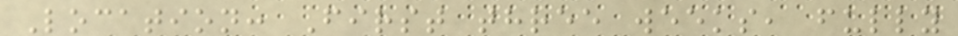Location: First three weeks, fully
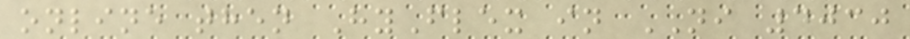online then HyFlex in NI 4030
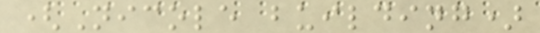(Nicole building)
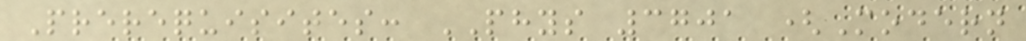Prerequisites: PHYS 3701 (Modern
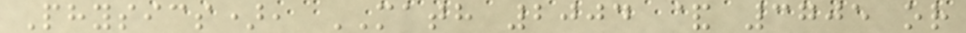Physics), MATH 2004 & 3705 or
